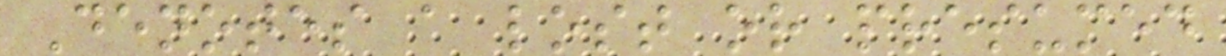Denotes a lost or presumed
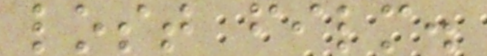lost film.
